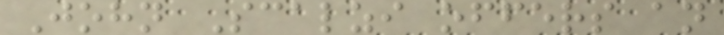John Scalzi offers an
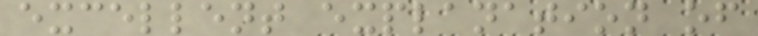excellent explanation of
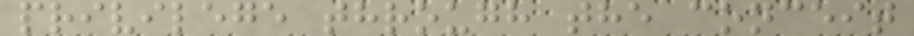privilege through the conceit
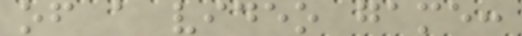of a video game:
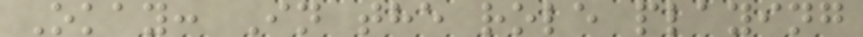Okay: In the role playing
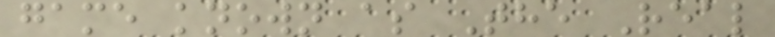game known as The Real
